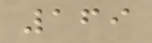169
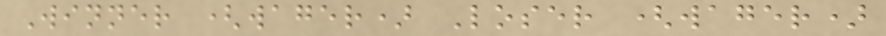Winner (wager) Loser (wager)
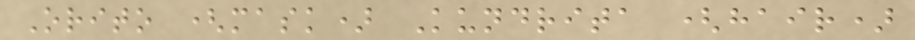Orito (mask) Kundrita (hair)
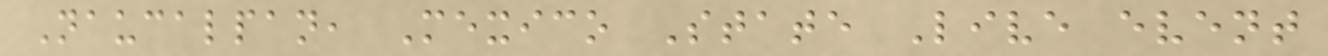Naucalpan, Mexico State Live event
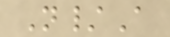N/A
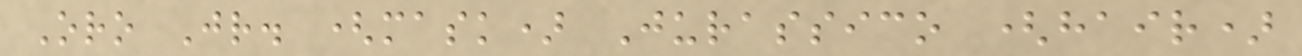Oro Jr. (mask) Jurassico (hair)
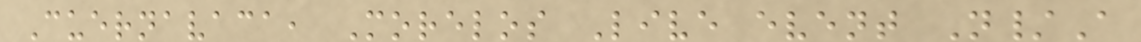Cuernavaca, Morelos Live event N/A
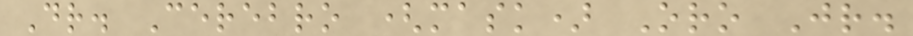Dr. Cerebro (mask) Oro Jr.
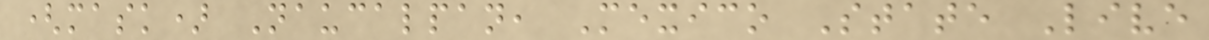(mask) Naucalpan, Mexico State Live
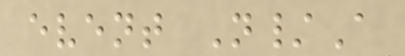event N/A
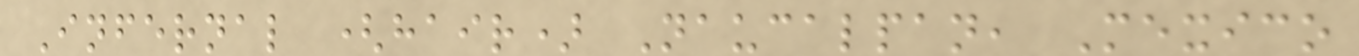Infernal (hair) Naucalpan, Mexico
